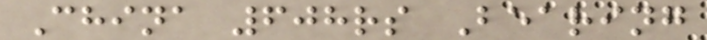China 608rs Bearing
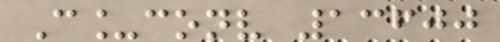C_conv 13600
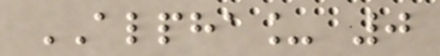ALPHA_ 0
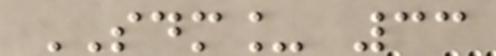SDM_ 33
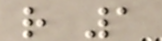r 1
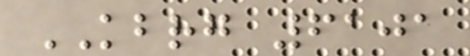KBRG 6101
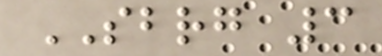SBRG 3
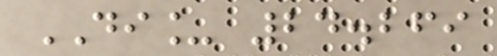DI_ 24.269
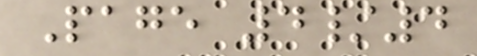Page 4/4
